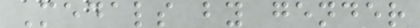Medals by gender
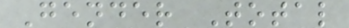Gender Total
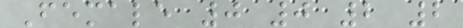Female 0 0 2 2
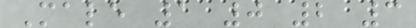Male 1 0 2 3
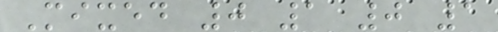Mixed 0 1 0 1
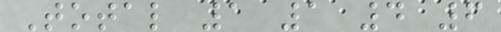Total 1 1 4 6
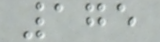175
